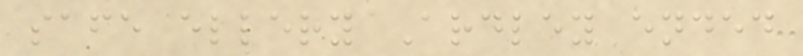safe ellery Ardley ended
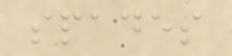spades
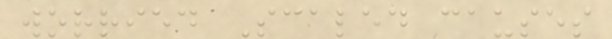worried Scaled causes
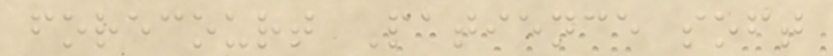forecourt Patience soft
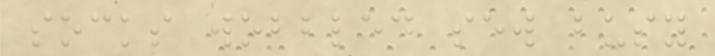socks wobbled sew busy
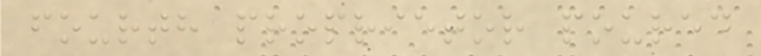fourth proprietor poured
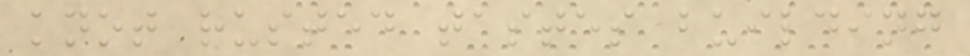knot rusted tastes building
